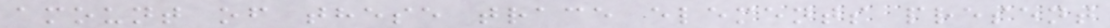amount of these trace elements present
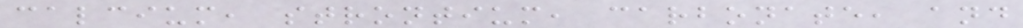calcium, strontium, carbonate, and
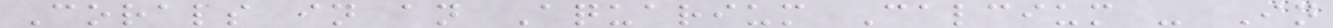Corals in an Aquarium Calcium - In
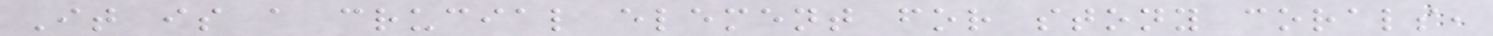It is a crucial element for stony corals,
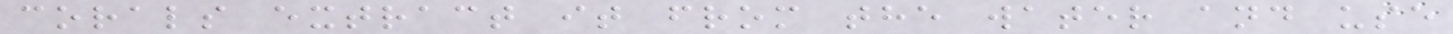corals extract it from the water and use
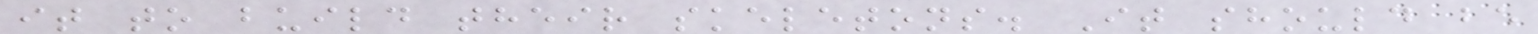it to build their skeletons. It should be
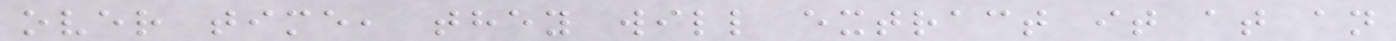over time, they will extract it at an
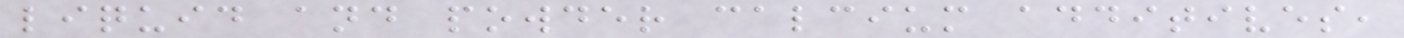liquid and powder calcium additives,
